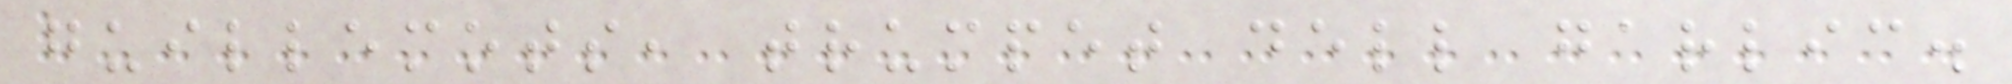guillemots, trumpet dell garlic.
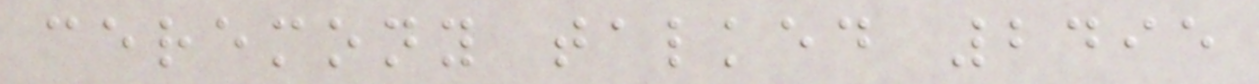ceremony talked 2495
